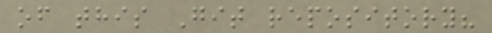of this Git repository?
